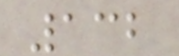132
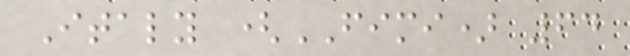Italy (FIMI) 64
